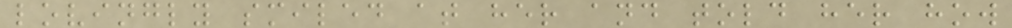lovingly smiled at her and told her how
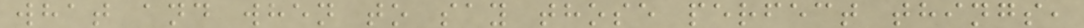what and when to say those perfect things,
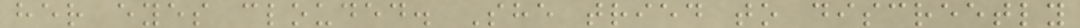her eyes clouded. She tried to discreetly
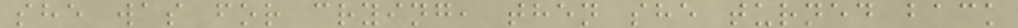she was for crying, then she turned back
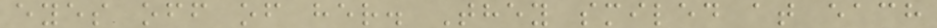eyes off of her. They smiled at each
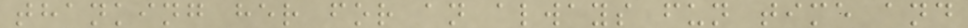thanking her for an always fun time and
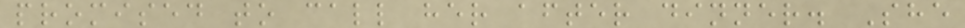promised to call her after dinner. She
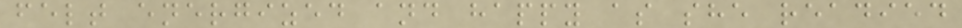felt energized and happy as she readied
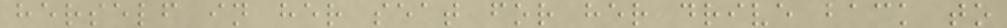herself in her seat for her drive back to
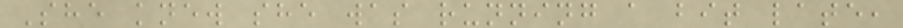She knew she was running a bit late,
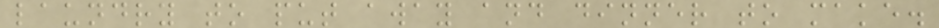laundry to put away and dinner to make.
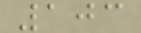103
